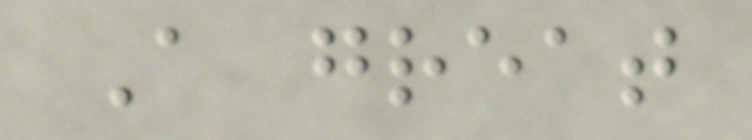A great
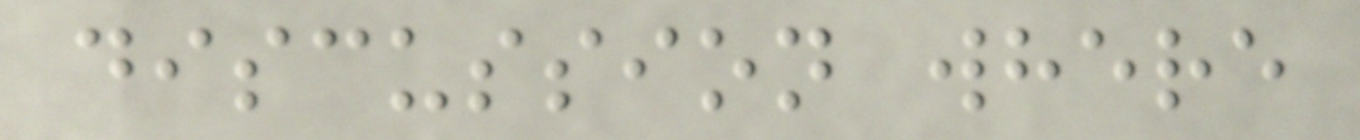discussion where
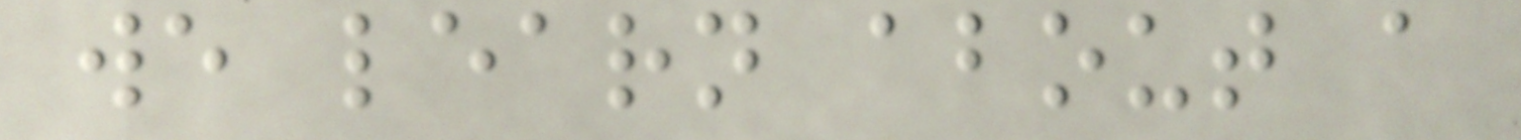we learn about a
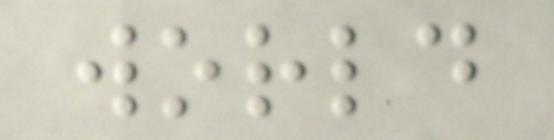world
